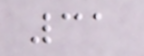31
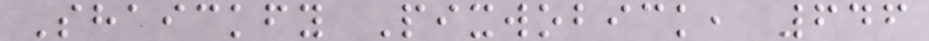Shaickfy Pixwobick, 646
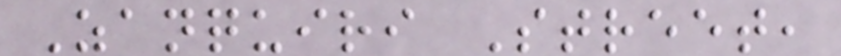Zanquiri Street,
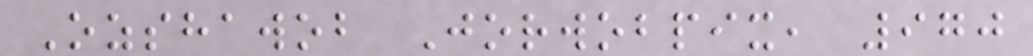Ozshawob Jorwobpix, 970
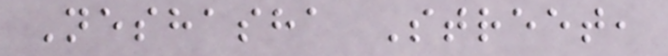Neshasha Street,
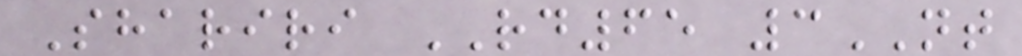Shariri RD65 3NT
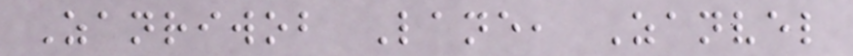Zanriwob Lane, Zanvel
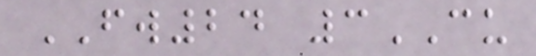FW24 3CU
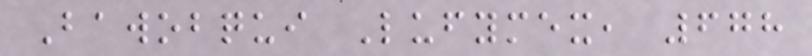Bawobqui Lufymex, 678
